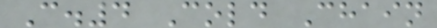C.4 Cold Chain
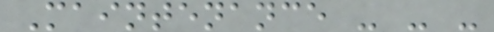Maintenance - - -
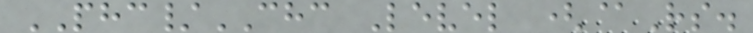PHC/CHC Level (@Rs.
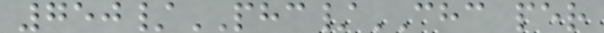750/PHC/CHC per
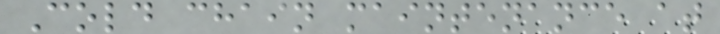Cold chain maintenance at
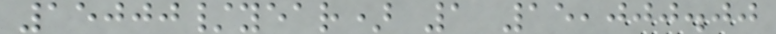15000/year) 1 15,000.00
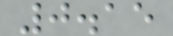0.15
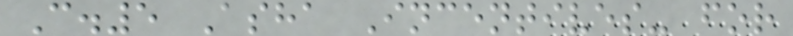C.5 Asha Incentives- for
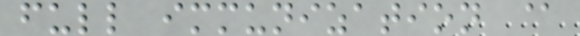full immunization @
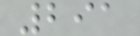291
